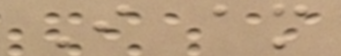I am
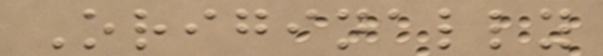Originally
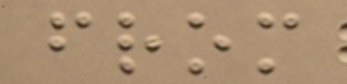from
